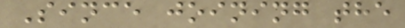Since joining the
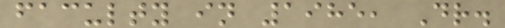faculty in 1985, Dr.
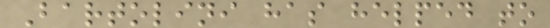Bartolini has helped to
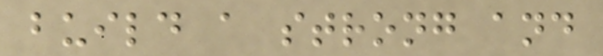build a strong and
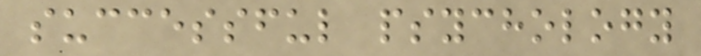successful psychology
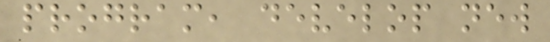program, develop new
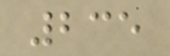235
